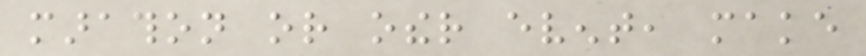marathon or other event, make
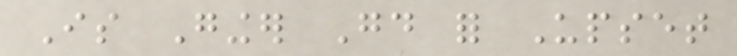Is Ginger Good for Upset
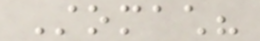Stomach?
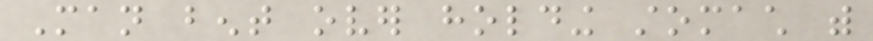Man bent over holding stomach with
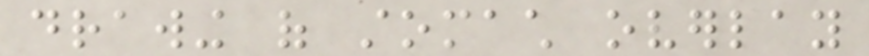drawing of stomach overlay
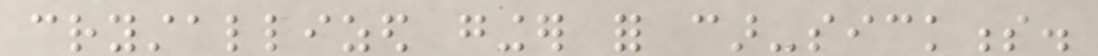crystallized ginger for car-sickness.
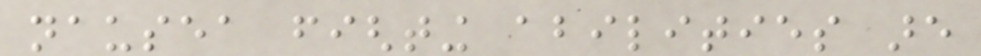nausea fighting abilities are
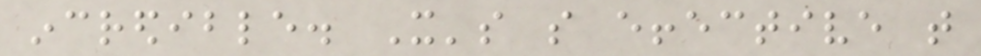incredible. It's so effective that
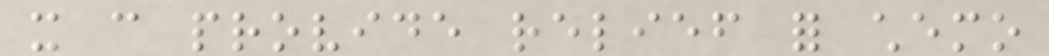it can provide relief for chemo
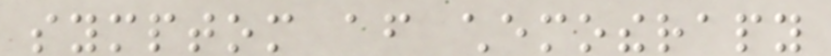symptom after chemotherapy
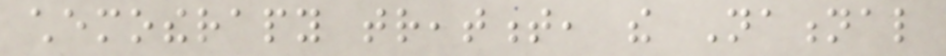chemotherapy treatment, the National
